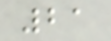21
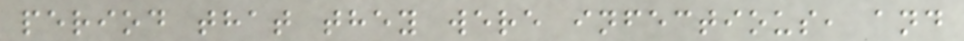period that they were infectious, and
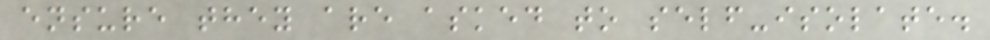ensure they are asked to self-isolate.
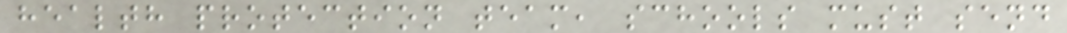health protection team, schools must send
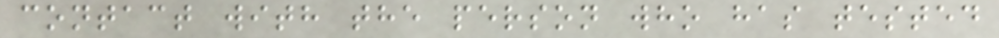contact with the person who has tested
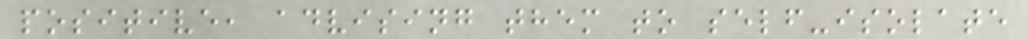positive, advising them to self-isolate
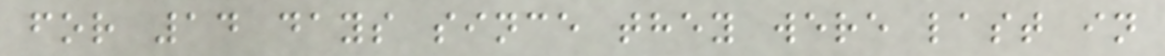for 14 days since they were last in
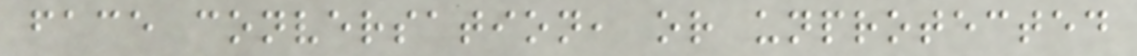face conversation, or unprotected
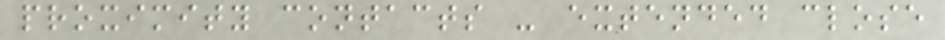proximity contacts - extended close
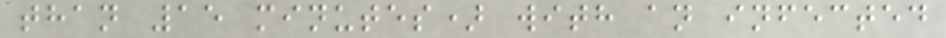than 15 minutes) with an infected
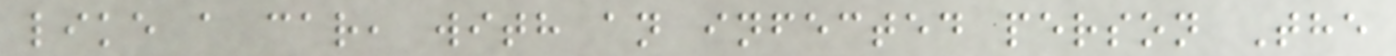like a car, with an infected person The
